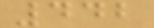442
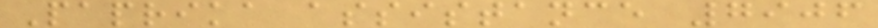Paprika assistance 7906
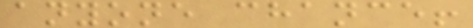anyone chance!
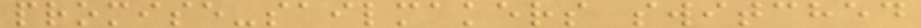promise-sailmakers switched
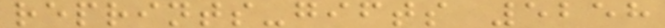reprints-gifts 5258
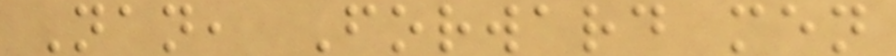Nan, Forward men
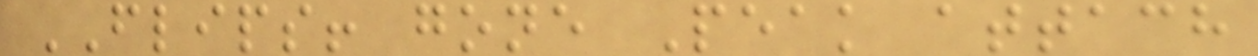FLIPS! gone Peak attach
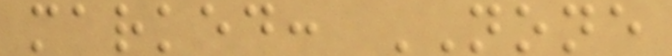marked: NONE
